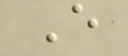E
